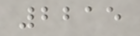2215
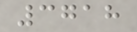3718
